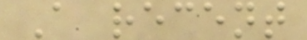A recent
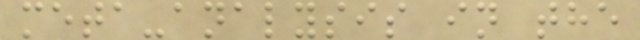meta-analysis in the
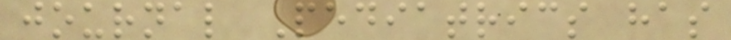journal Pediatrics has
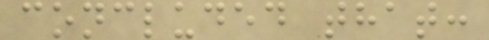concluded that:
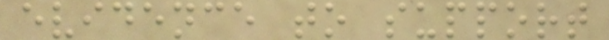evidence to support
